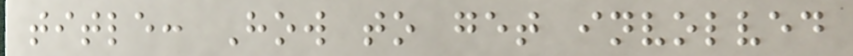title: How to get involved
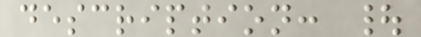description: |
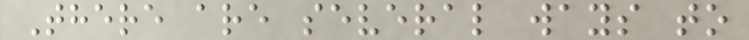There are several ways to
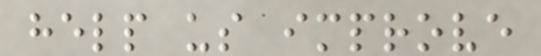help us improve
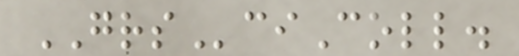GRSciColl.
